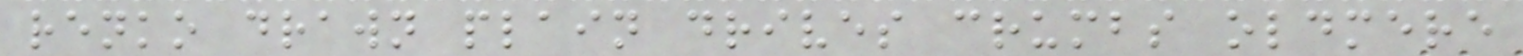renko drawn plain drives crumbs oldmere
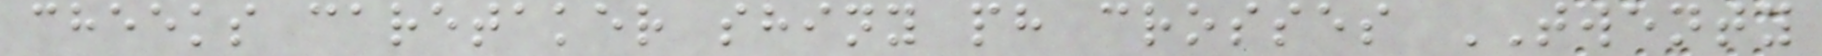cheeks caretaker shiny ph crosses TWENTY
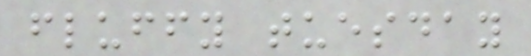fluffy tuesday
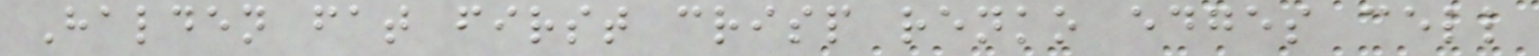Halden fat first crisp renko edges cell
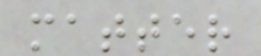matter
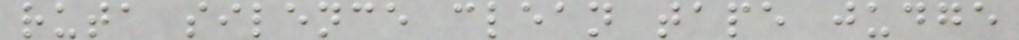ruta silence clean tape judge
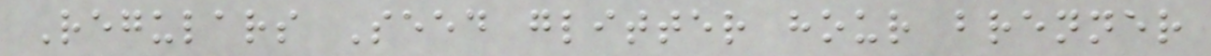Regulars Seed glitter hour brenner
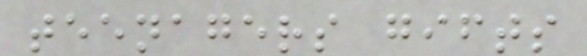teenagers gifts
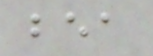bea
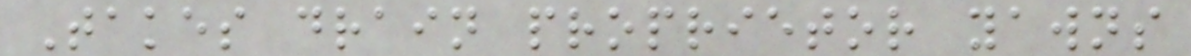Takes drain proprietor yawns
